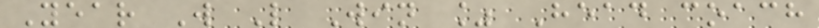Year W L Win % Head coach
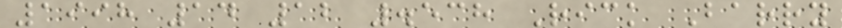1998 14 12 .538 Rick Barry
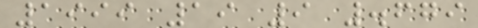1999 19 9 .679
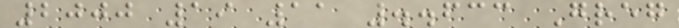2000 19 11 ..633 Greg
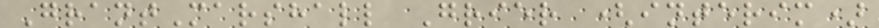GrantMarshall Grier (interim)
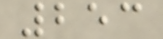253
